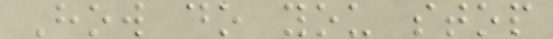How do you stop
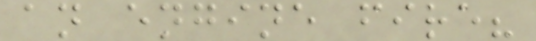an engine fire?
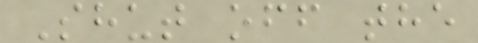Shut off the
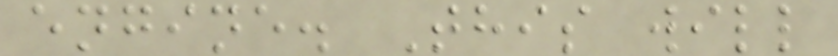engine. This will
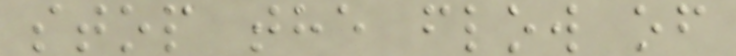stop the flow of
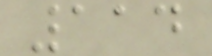114
